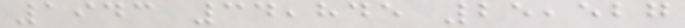1943 34,845 25,527
